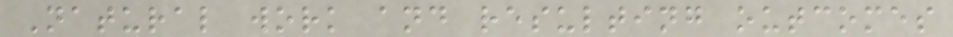Natural work and resulting outcomes
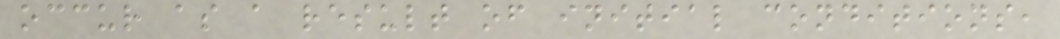occur as a result of initial conditions,
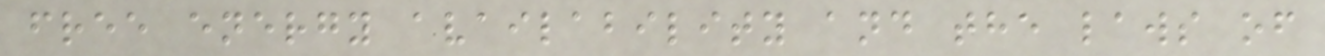free energy availability and the laws of
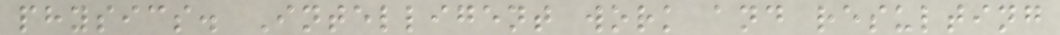physics. Intelligent work and resulting
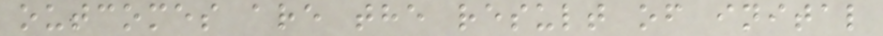outcomes are the result of inital
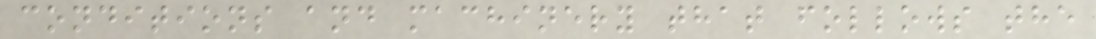conditions and machinery that follows the
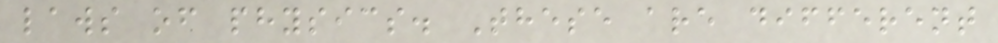laws of physics. These are different
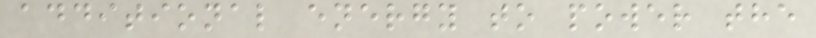additional energy to power the
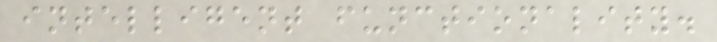intelligent functionality.
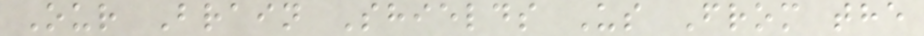Our Brain Shields Us From the
